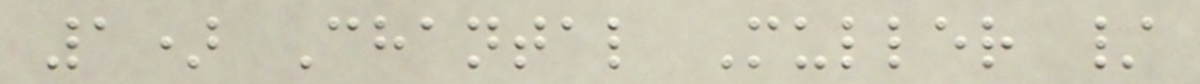1) Chantal Muller /
